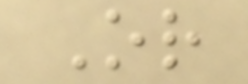Or
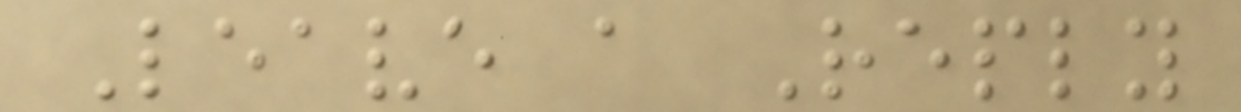Leave a Reply
